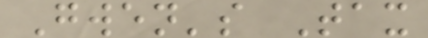Gwen's Tax
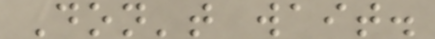Don't wait.
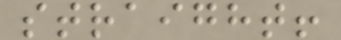straight!
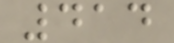414
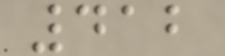412
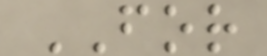FOR
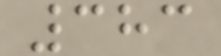383
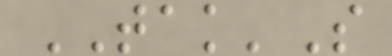TAK'S
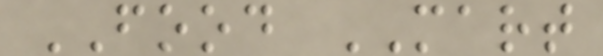FOOD MART
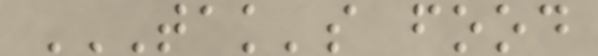TAK'S FOOD
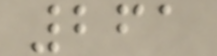261
